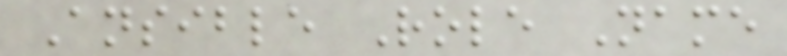Ansible Role Name
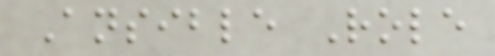Ansible Role
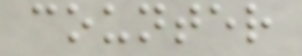counter
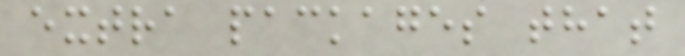extra packages that
